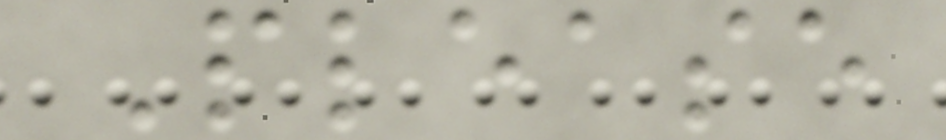Please
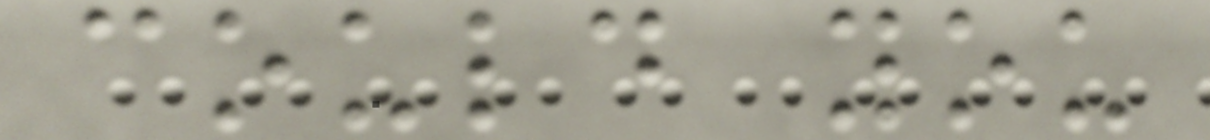could you
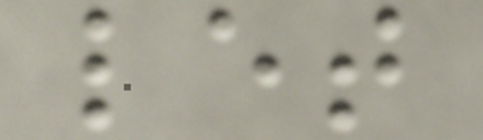let
